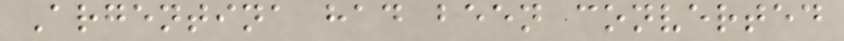Argentina had been converted
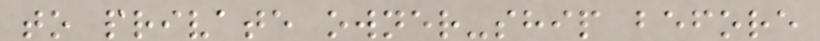to private owner-ship before
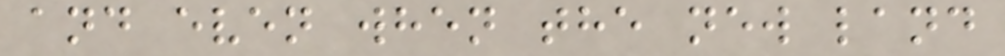and even when the new land
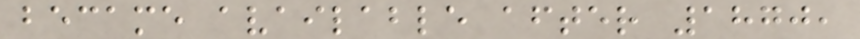became available after 1870,
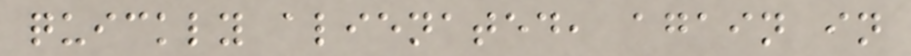quickly alienated, again in
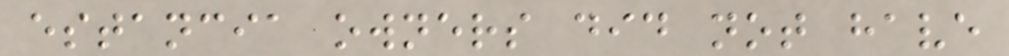estancia owners did not have
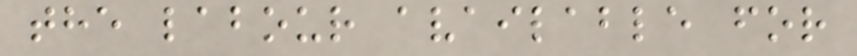the labour available for
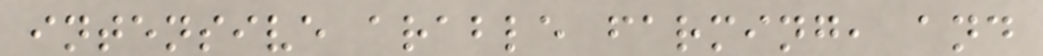intensive arable farming, and
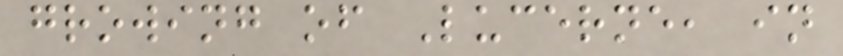growing of Lucerne, in
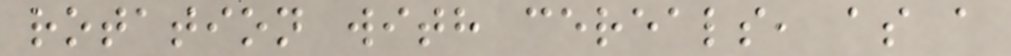rotation with cereals, as a
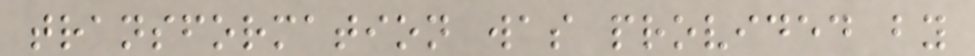transformation was provided by
